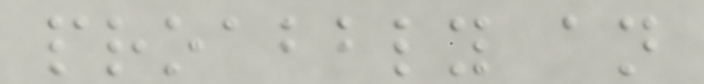proabbly an
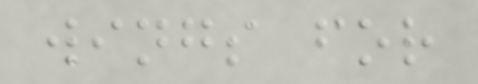wings for
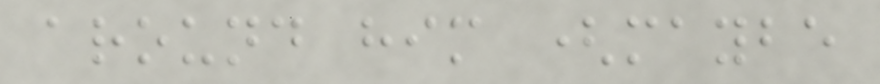around him (maybe
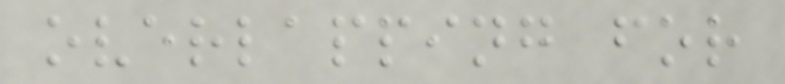overlapping for
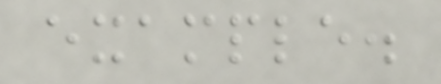example.
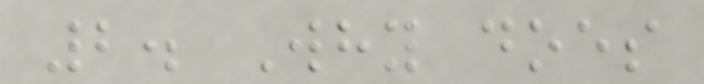2. Why does
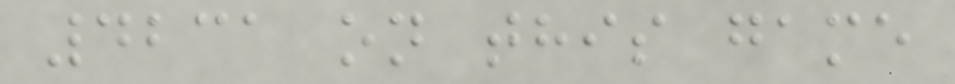4231 on this game
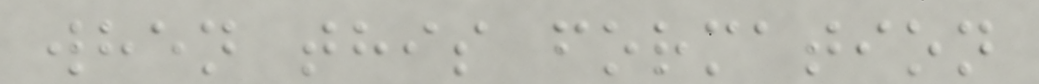when this formation
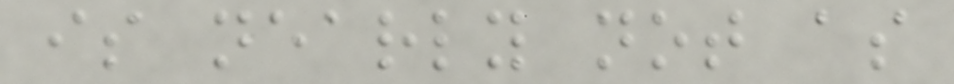is nearly not as
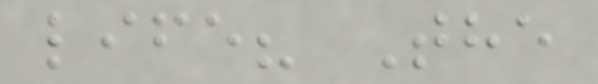life? The
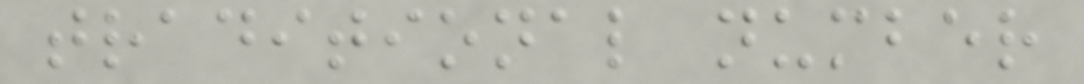traditional number
